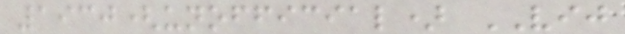1930(unofficial) VIJ
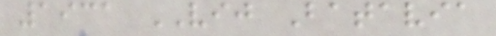1931 VIJ Batavia
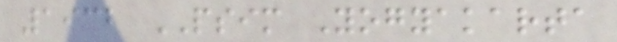1932 PSIM Yogyakarta
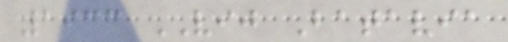1933 VIJ Batavia
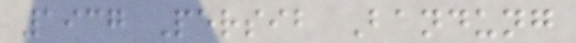1937 Persib Bandung
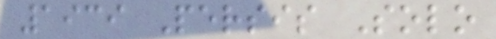1939 Persis Solo
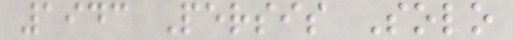1943 Persis Solo
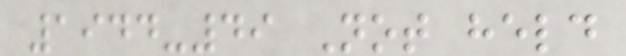1944-49 Not held
